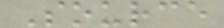Source
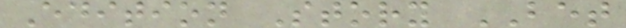Edition Story BET
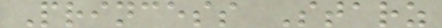Princess Starz
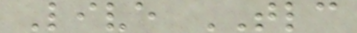Live TLC
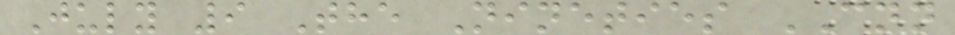July 9 The Nineties CNN
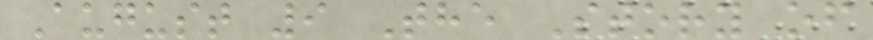August 9 The Story of
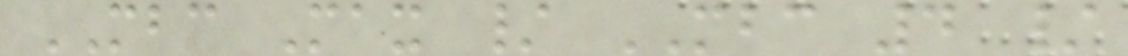MBC Max / MBC 4 /
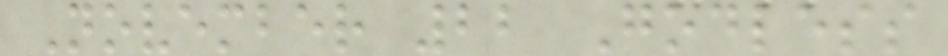November 22 Godless
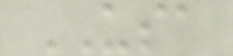USA
